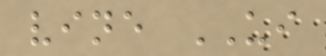vine UI
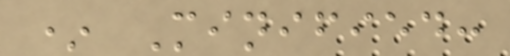* Minified:
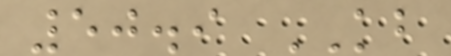50.9 KB
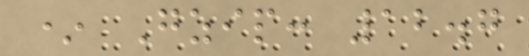* Gzip: 12.7
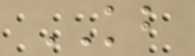KB
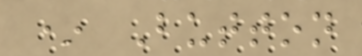* Button
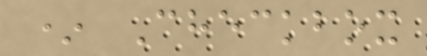* Checkbox
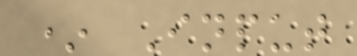* Input
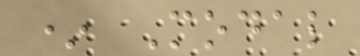* Modal
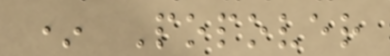* Popover
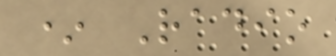* Radio
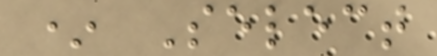* Select
